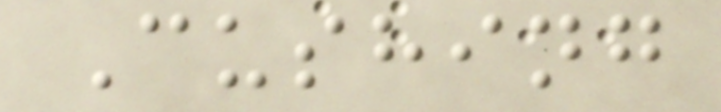Cushing
